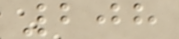208
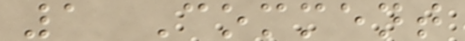1 Comment
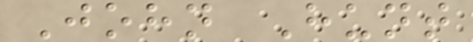John Hunt
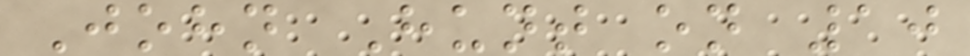John Hunt on 10
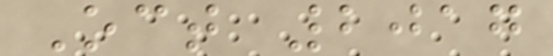Oct 2017
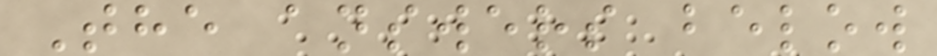The answers below
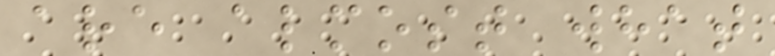are almost what
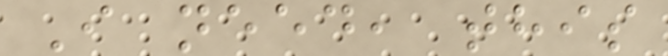I need, this
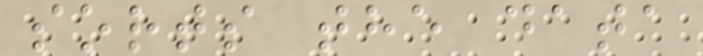sorts the data
